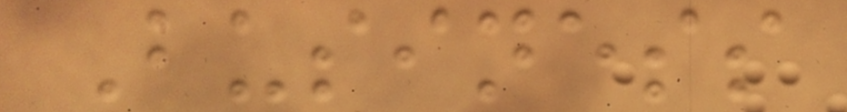Business
